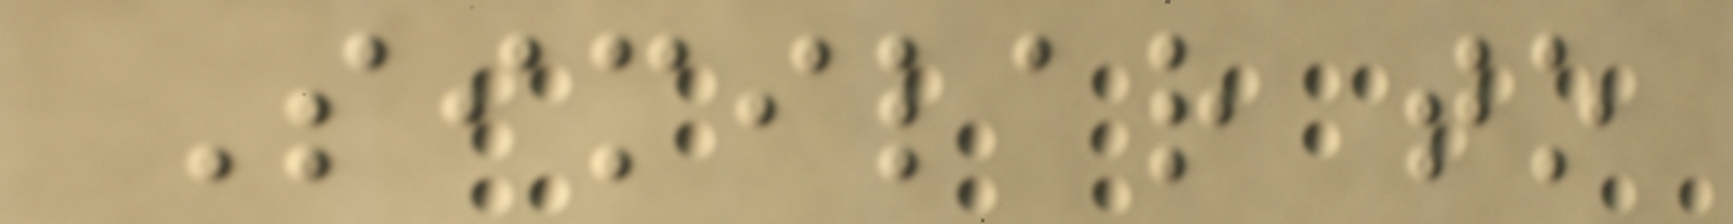Similar to
